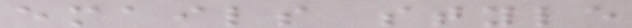emails style
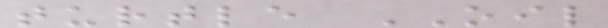turtle OIL
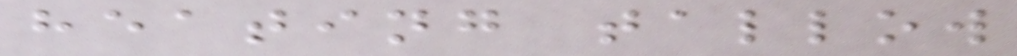heating tallow
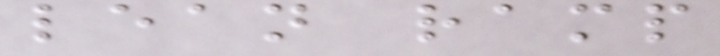lean ramp
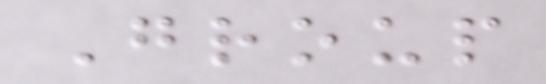Group
